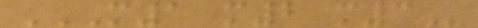M1 M2 M3
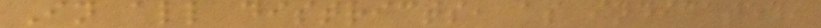In all districts, as indicated,
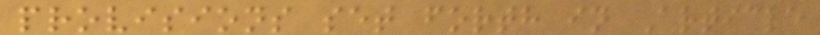provisions set forth in Article
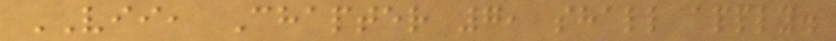VII, Chapter 7, shall apply.
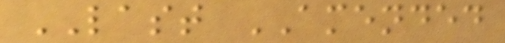LAST AMENDED
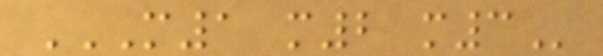M1 M2 M3
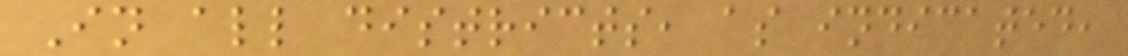In all districts, as indicated,
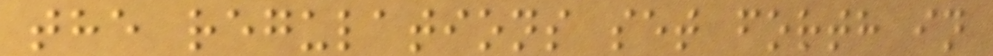the regulations set forth in
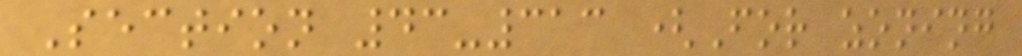Section 43-313 (For zoning
